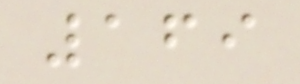169
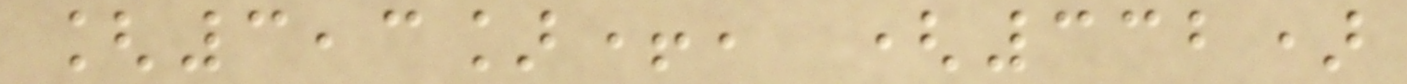[3,3]+, (332)
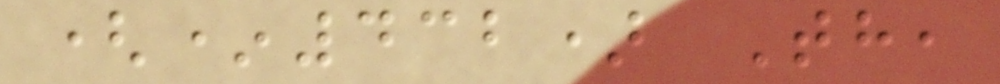(*432) Th,
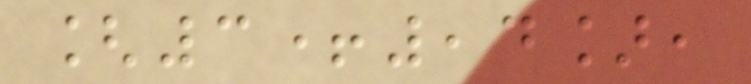[3+,4],
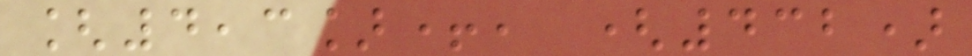[4,3]+, (432)
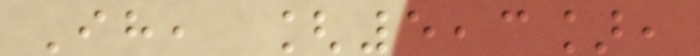Ih, [5,3],
